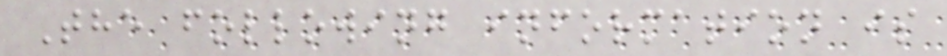The following information is
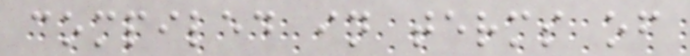compiled in terms of
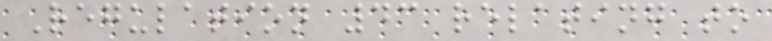Regulation 43 relating to
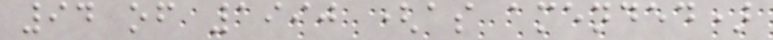94 of 1990 (as amended)
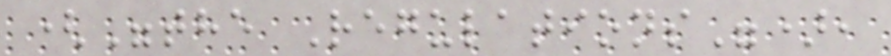("the Regulations"),
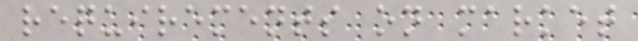requirements on market
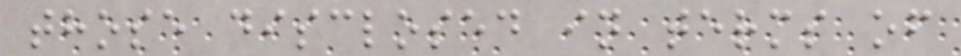those disclosed in terms of
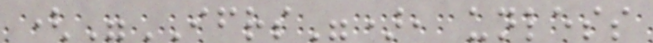("IFRS"), unless
